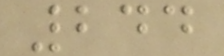244
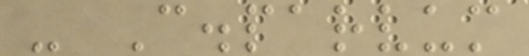- C.parvum
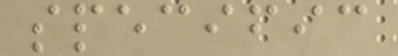specific
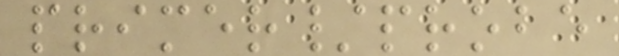primer/probe
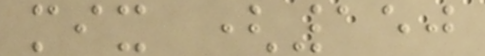mix (150
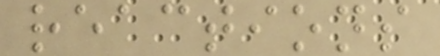reactions
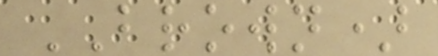BROWN)
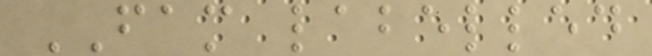FAM labelled
